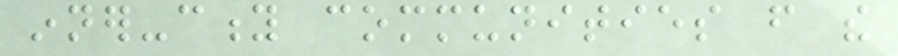inner-city communities from the
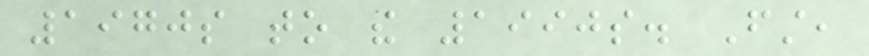1970s to the 1990s. First,
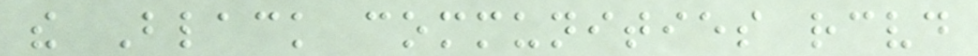the Black communities received
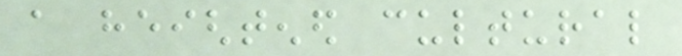a heightened cultural
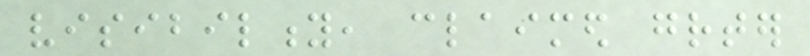visibility, claimed greater
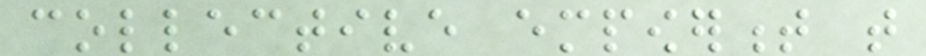collective empowerment that
